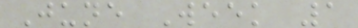June Week 1
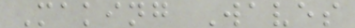Making Waves
